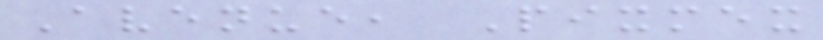Avenue, Pixmex
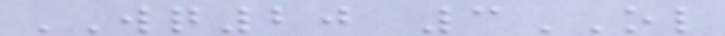WQ20 3OL
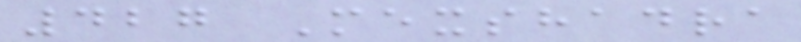427 Mexshadra
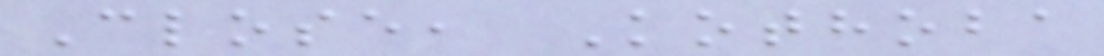Close, Kothoba
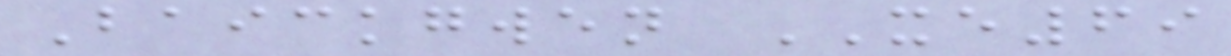Baickgwen XE69
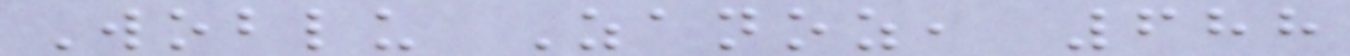Woblu Zanoz, 688
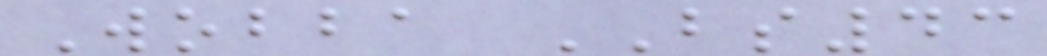Wobba BS43
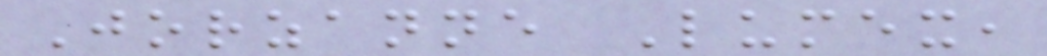Jorzanne Lumex,
